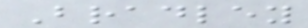Bradley
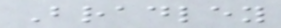Bradley
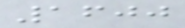1600
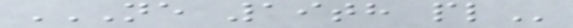NE 19TH PL
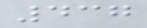437
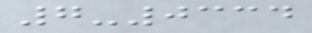7-0334
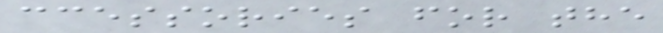ccessories for the
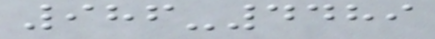986-4489
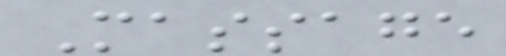Massage
